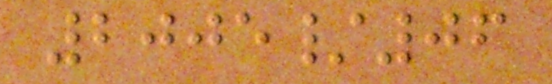2005/06
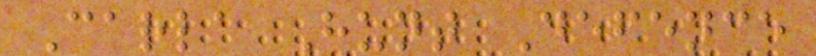Carla Hunt Defence
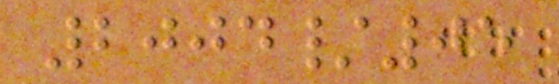2004/05
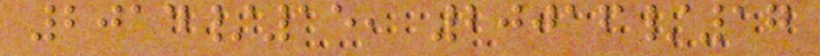2014/15, 20016/17
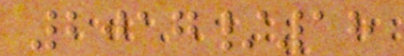2017/18
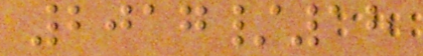2017/18
